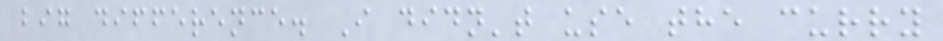big difference. I didn't use the curry
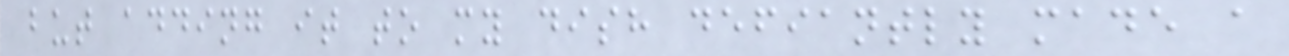but adding it to my dish defiantly made a
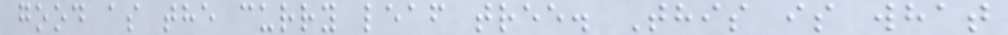good as the curry leaf tree. This is what
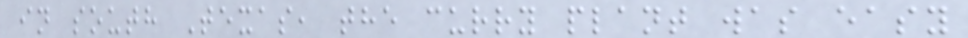in south Texas, the curry plant was easy
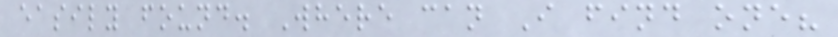easily found. Where can I find one?
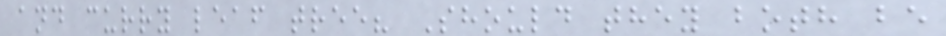and curry leaf tree? Should they both be
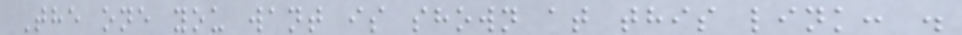The one you want is shown at this link: .
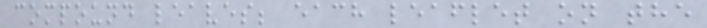compound leaves; each leaflet on the
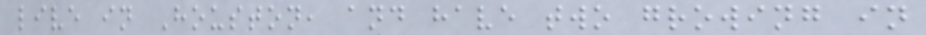live in Houston, and have two growing in
